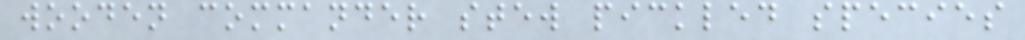wooden commander stew pickled species
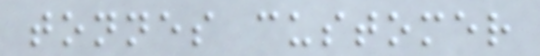tonnes customer
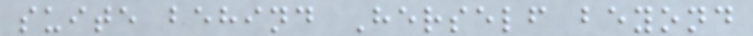suite behind Herself beyond
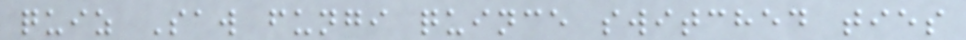quiz Saw fungi quince switched ties
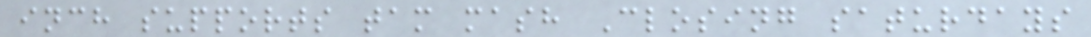inch supports tam mash Closing saturdays
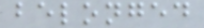belonged
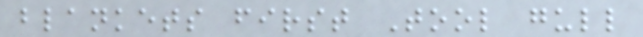blankets first Tool gull
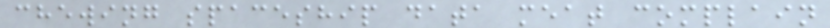chewing spaceship data meat complain
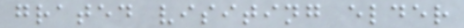grated visiting elder
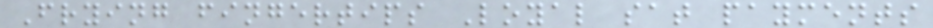Frying fingertips Loyal sat payments
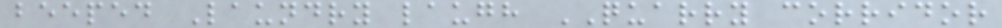beeped Laundry laugh QUARRY corridor
